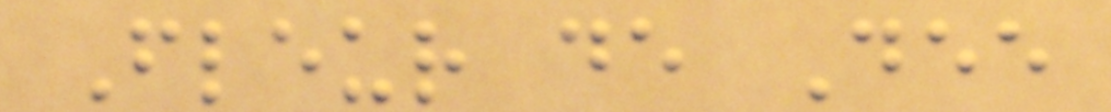Fleur de Dee
